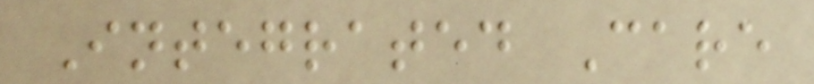Integrated Care
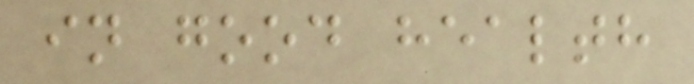in good health
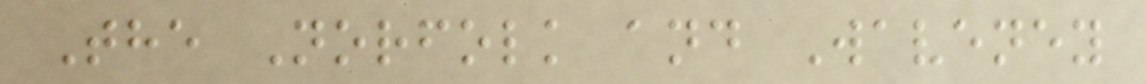The Norfolk and Waveney
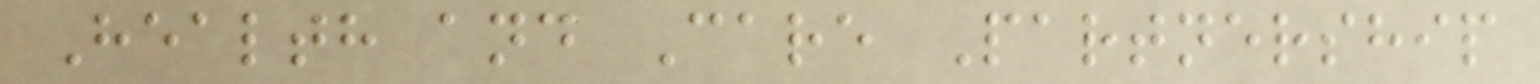Health and Care Partnership
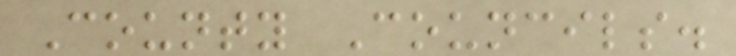County Councils.
